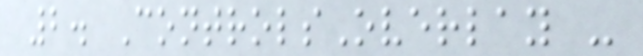2. ControlsOverlay -
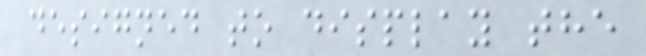designed to display the
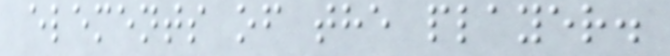elements of the player.
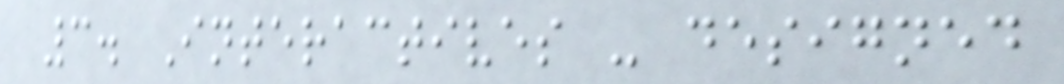3. Interactives - designed
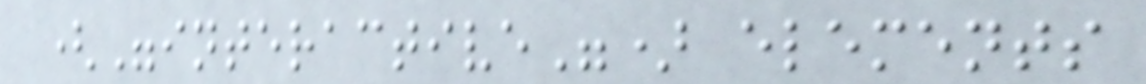("interactive") elements
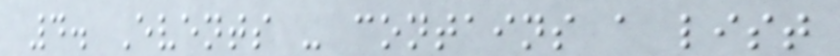4. Events - contains a list
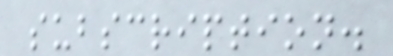subscription.
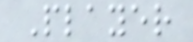Player
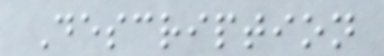Description
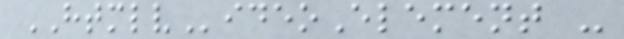HTMLVideoElement -
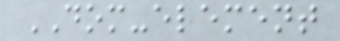DOM-element
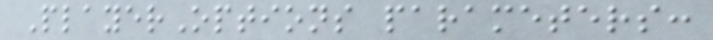PlayerOptions parameters:
